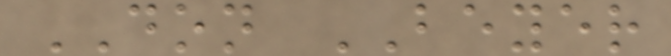DON BEYER
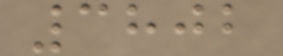3802
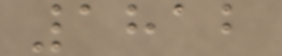1812
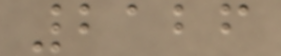2126
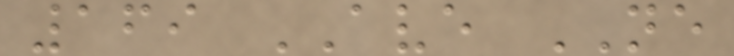169 AVE NE
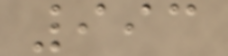993
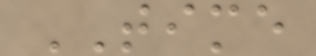TIME
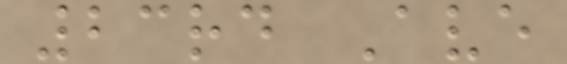23rd Ave
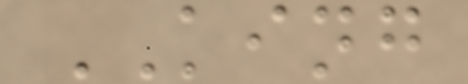KING
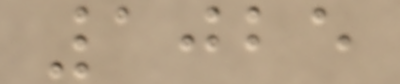1025
